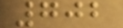702
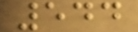544
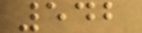542
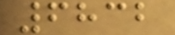6832
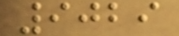9029
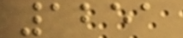1251
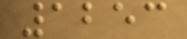1253
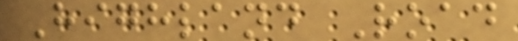Highland Road
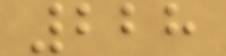228
